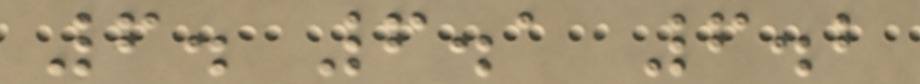6. 6.1 6.2
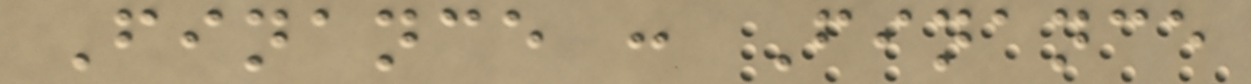Finance : Finance
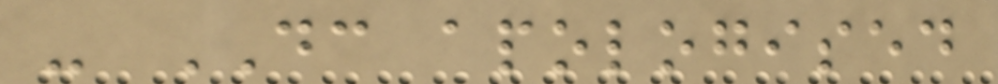- DC apologised
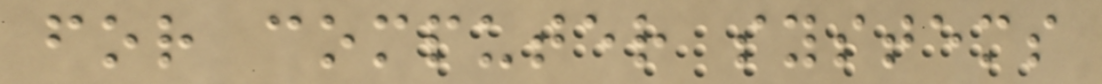for computer systems
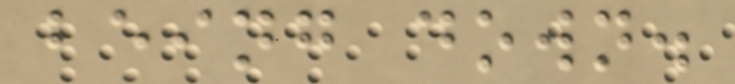being down.
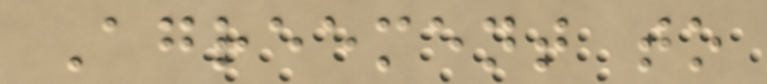Agreement to
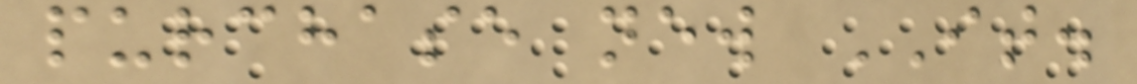purchase new IT.
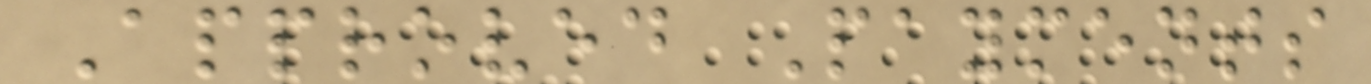Approved Payments
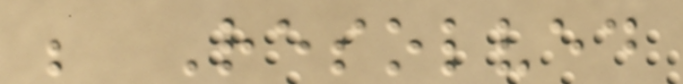; Resolved
